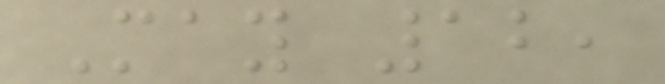May 12,
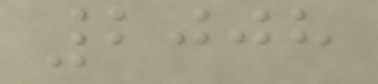2008
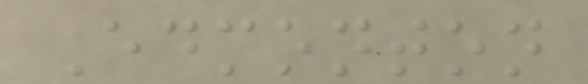Edmonton
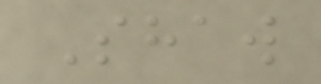Shaw
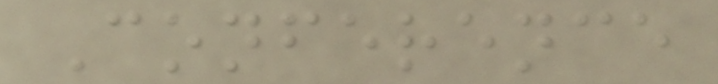Conference
